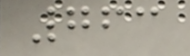763
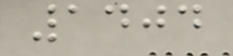1404
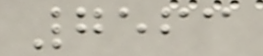7563
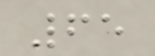65
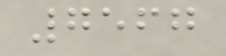7567
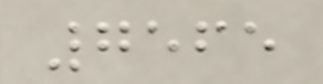7565
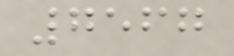7567
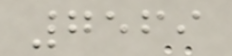7569
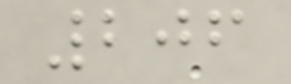206
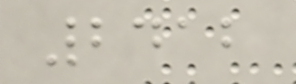2412
